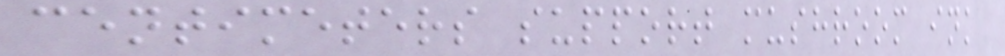centimeters support mushroom ink
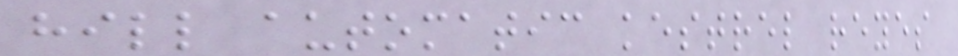hill automatic kestrel reyes
